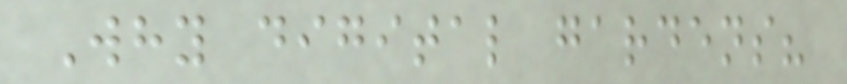Why digital gardens?
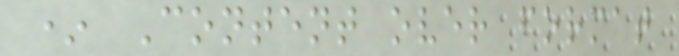* Content over format
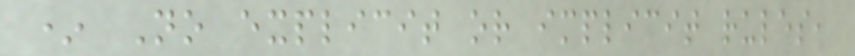* No explicit or implicit rules,
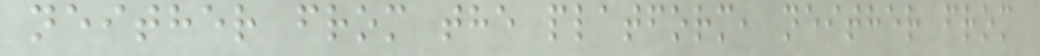neither from the platform, neither from
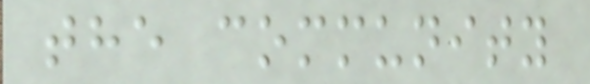the community
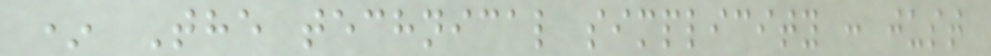* The technical simplicity : just
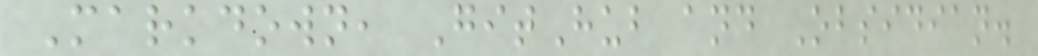Markdown, GitHub and Obsidian.
